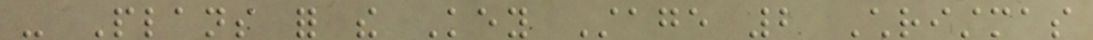- Plans for the Key Stage 2 Christmas
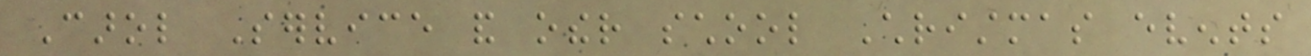Carol Service and other school Christmas events
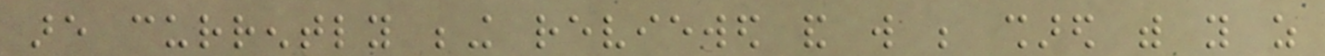are currently being reviewed and will be shared with you as
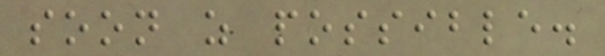soon as possible.
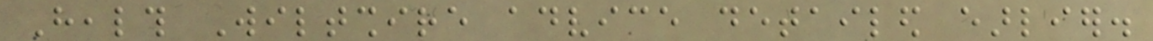Health Wiltshire advice detailed earlier.
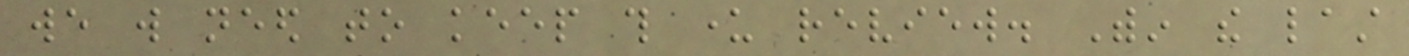we will need to keep this under review. Within the last
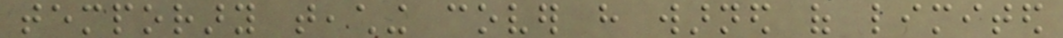temporary teaching cover have warned of limited
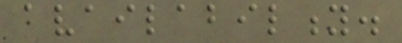availability.
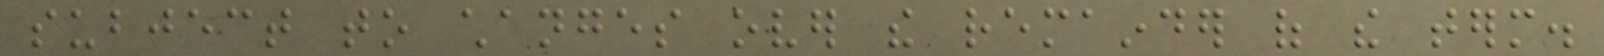subject to changes over the remainder of the term.
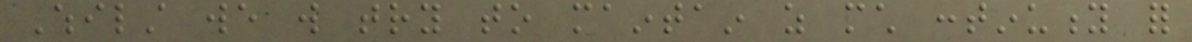Whilst we will try to maintain as much continuity for
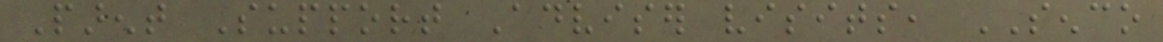Parent Support Adviser visits, SENCO
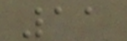11
